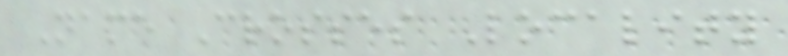Name Crosses Locality
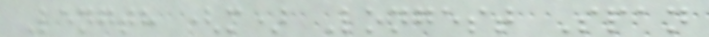Length (m) Longest Span
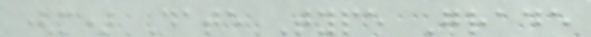(m) Date Type Grade
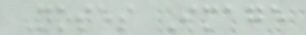Notes Image
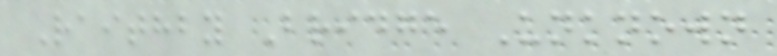Raithby Bridge Unknown
